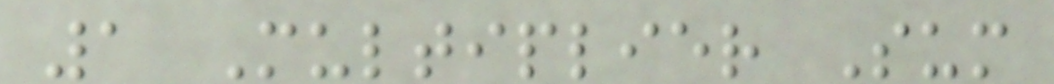1 Multiplier Sum
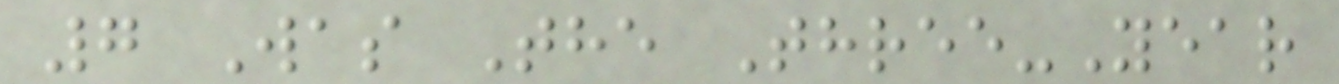7 Was The Three-Year
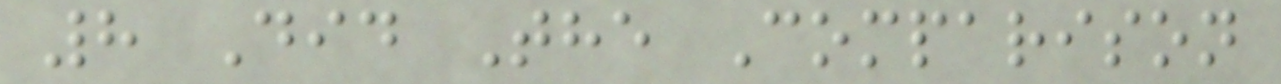8 Did The Comparison
